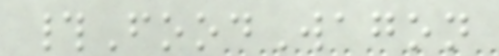#FoodWagon
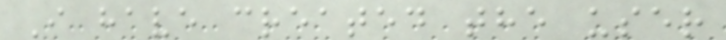I have created the user
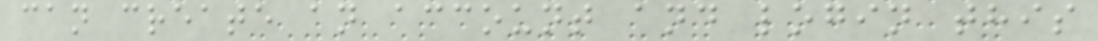can create an account and login this
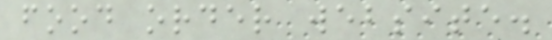food order website.
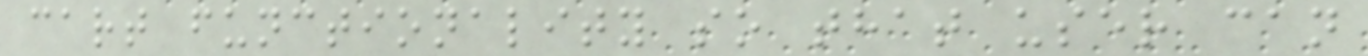cart functionality so that user can
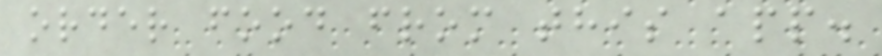order food from this app.
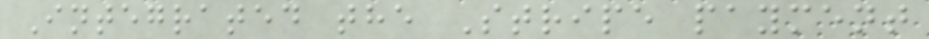Integrated the Stripe payment
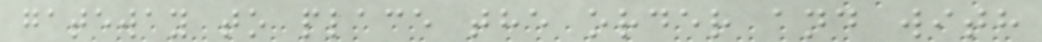gateway to place the order and with
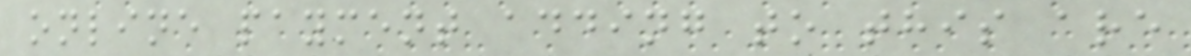online payment adding to this are
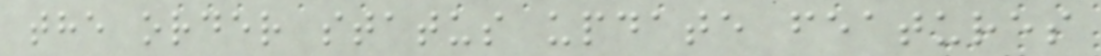the order status update features
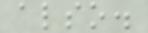also.
